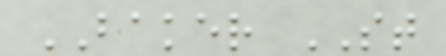BAKER ST
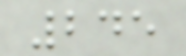245
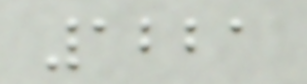1221
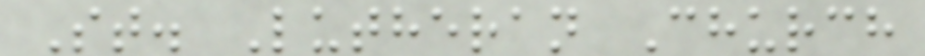St. Lutheran Church
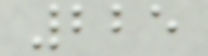225
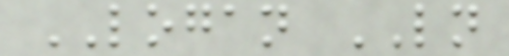LOGAN LN
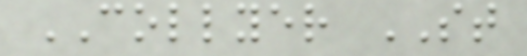COLLYER ST
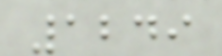1249
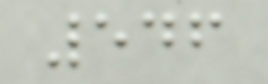546
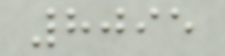8095
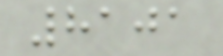8101
